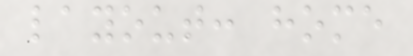layout: home
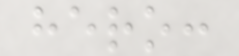hero:
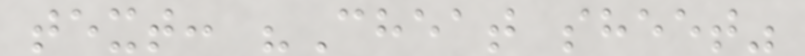text: "Cheat sheet"
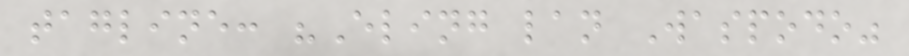tagline: "Eling lan Waspodo"
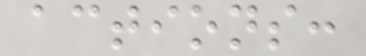actions:
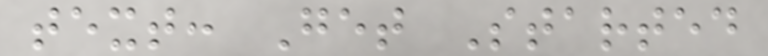text: Get Started
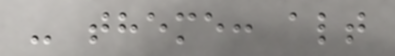- theme: alt
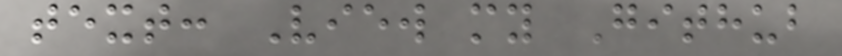text: View my Github
